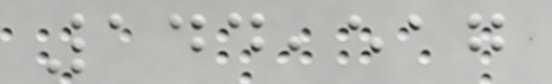144,517
